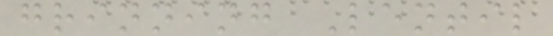grinning Lentil
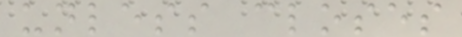unless closes
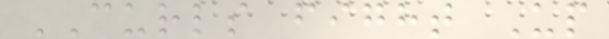CURLS fight Up
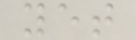yet
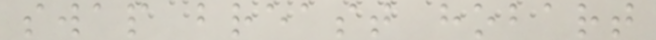swap breast hobart
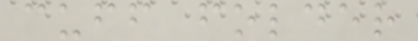cuff folder
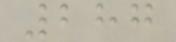287
